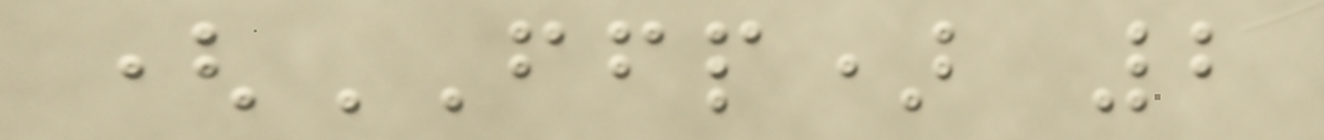(FFP) 2
